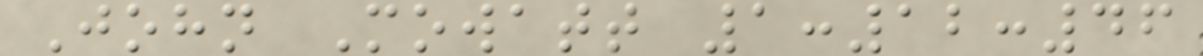John Mowatt 1:12:46
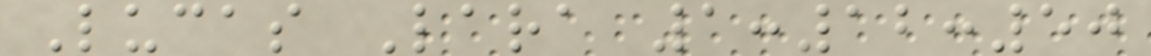Lucas Lara 1:12:50
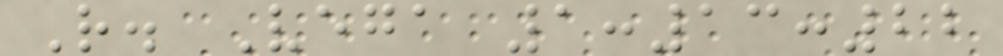R. Vega 1:13:22
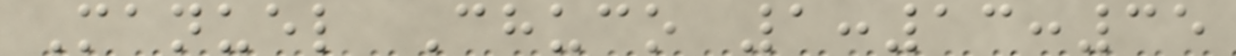Manuel Chuco 1:13:35
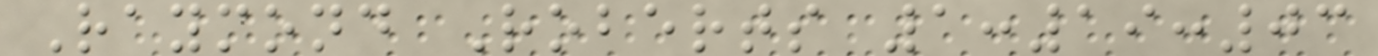Raymond Roberts 1:19:03
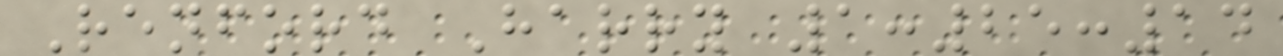Renford Harry 1:25:14
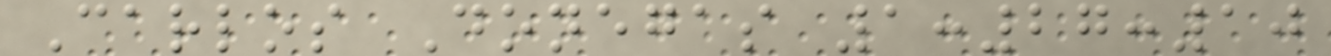Carlos Donegas 1:27:10
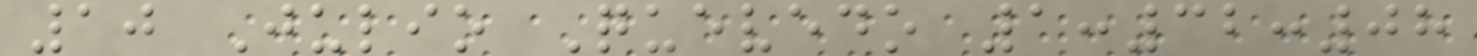10 Julio Quevedo 1:32:08
